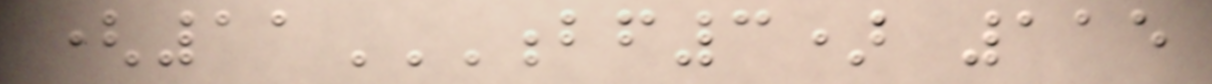(11BF3) 115
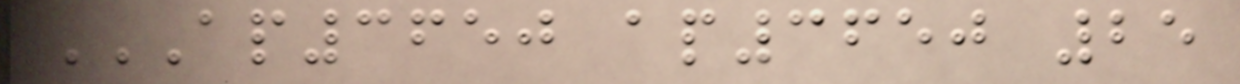AP3650 AP3650 25
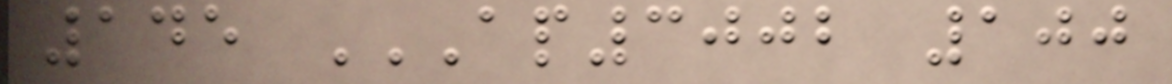145 AP3002 100
